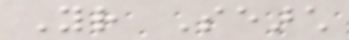Your Search
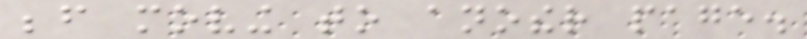before moving to another page.
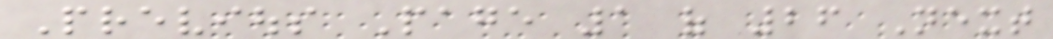Previous Page 1 of 26 Next
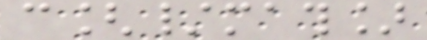c[/math]
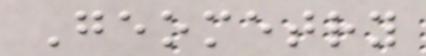Geometry
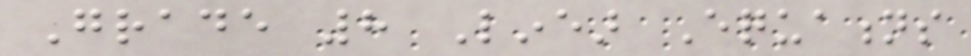Grade 8 Linear Equations
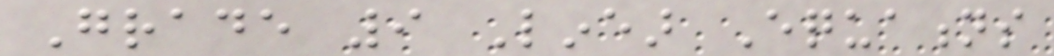Grade 9 Linear Equations
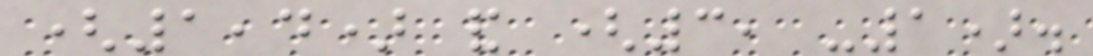(1,4) and (3, -1).
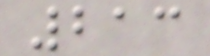213
